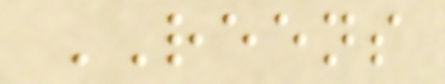REENS
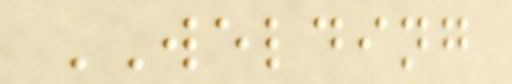WELDING
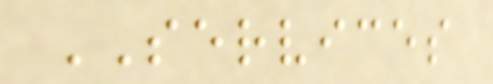SERVICES
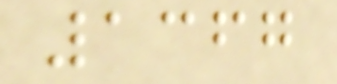1367
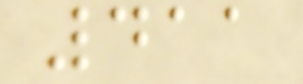411
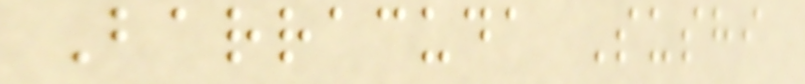Barracuda Sushi
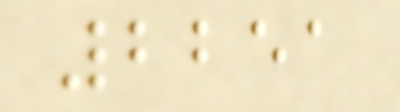2251
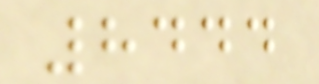8444
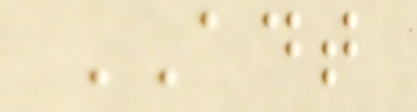ADT
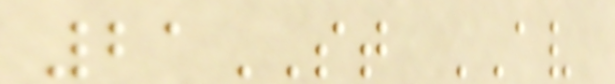21ST AV
